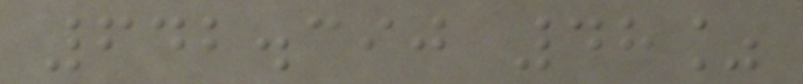642.390 48%
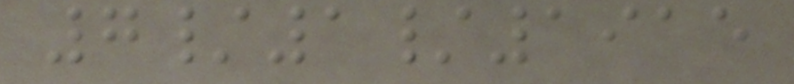7/1/1915
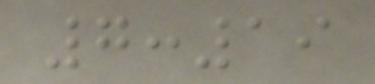7:19
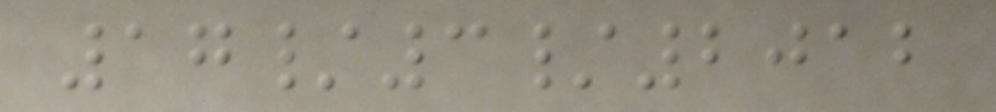17/3/2012
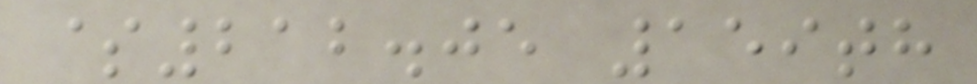$212.05 159th
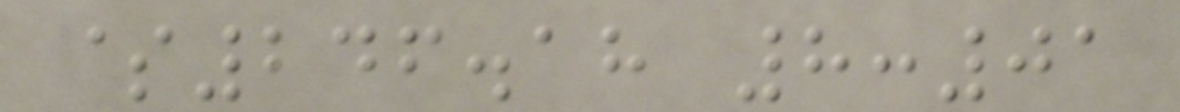$246.18 8:01
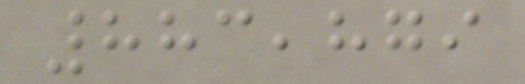883,879
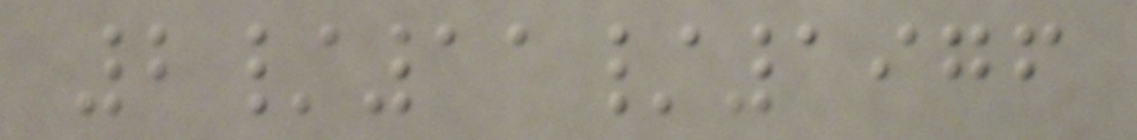2/11/1976
